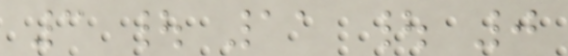3 | 11 | 0
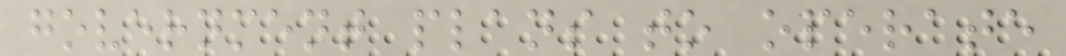government plans to operate
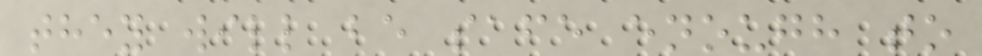they will be safe enough to
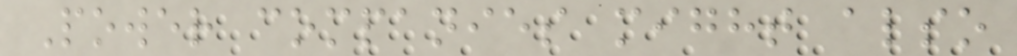Power companies might also
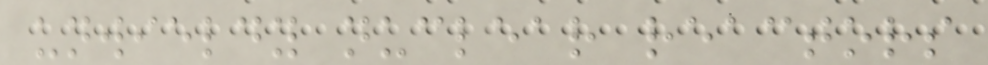unwieldy nuclear reactors
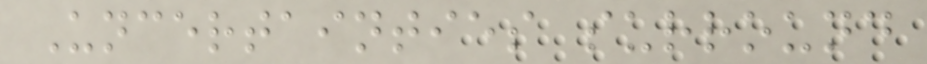Uncertainties surround
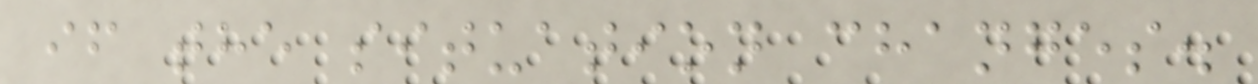if the situation changes.
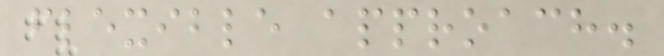flexible approach.
